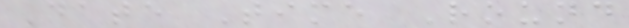Date Time Round
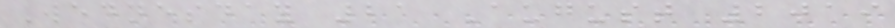Wednesday 21 August 2019
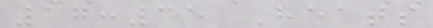17:35 Heats
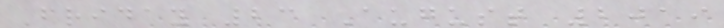Friday 23 August 2019
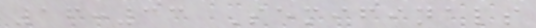16:33 Semifinals
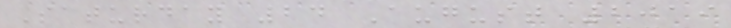Saturday 24 August 2019
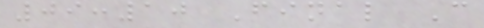09:10 Final C
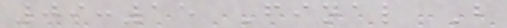09:15 Final B
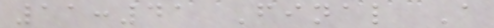11:41 Final A
